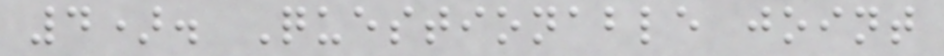4). Questionable joint
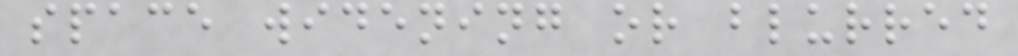space widening or blurred
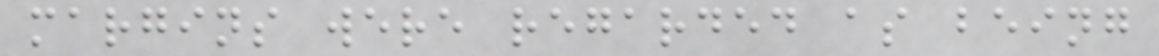margins were regarded as being
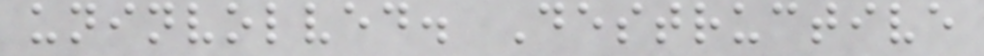uninvolved. Destructive
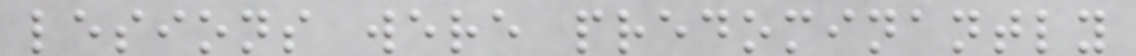lesions were predominantly
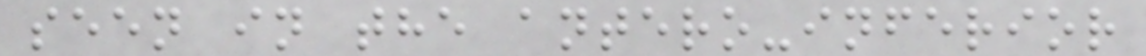seen in the antero-inferior
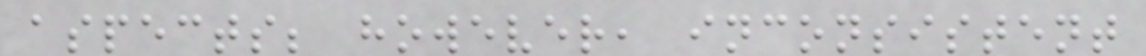aspects; however, inconsistent
